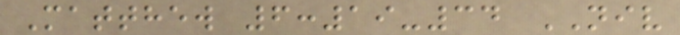Matthew 6:19-34 NIV
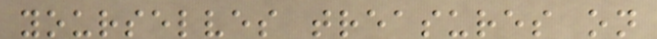yourselves treasures on
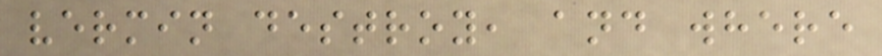vermin destroy, and where
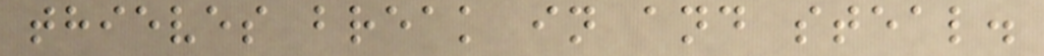thieves break in and steal.
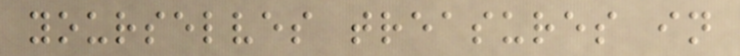yourselves treasures in
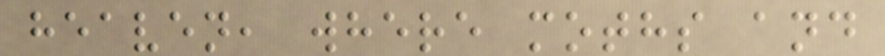heaven, where moths and
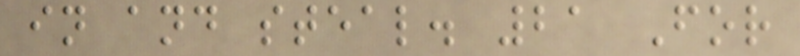in and steal. 21 For
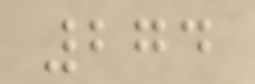274
